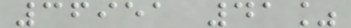36951 41%
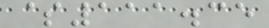$111.35
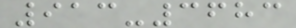913-3683
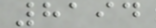8194
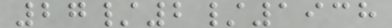27/2/1938
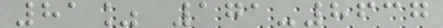81% 171-8637
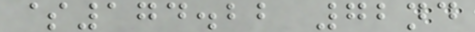$174.22 72nd
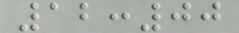12:00
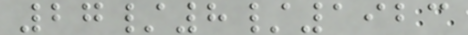27/8/1923
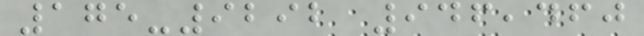175-9292 946,460
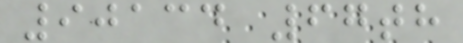90134 67th
